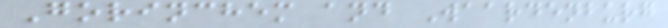Gorinchem and Waardenburg
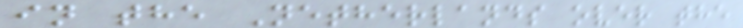in the Netherlands over the
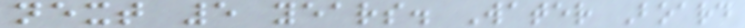next 5 years. Water Board
